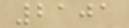2101
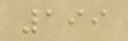199
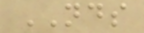NDS
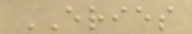ERIES
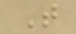T
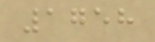1758
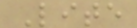Lite
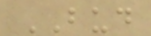BUD
